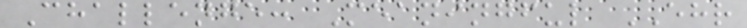Challenge: Meaningful EHR
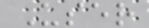User
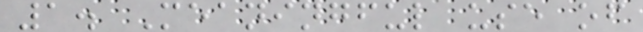1. Meaningful use of
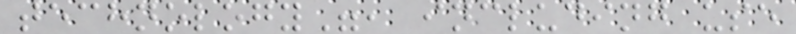technology", including use
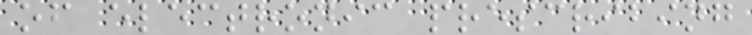of electronic prescribing
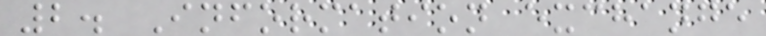2. Information exchange
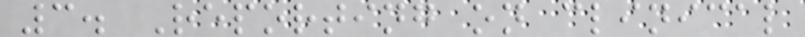3. Reporting on clinical
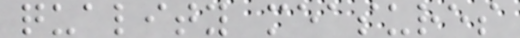quality measures
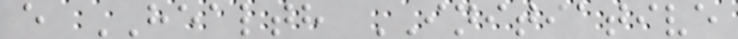e HEALTH INITIATIVE
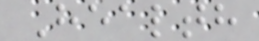Health
